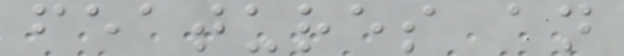features an
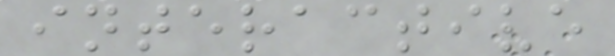interactive
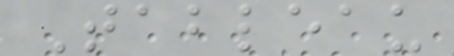Tableau
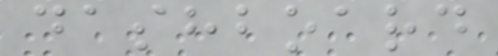dashboard
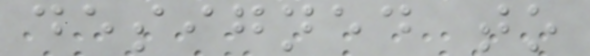designed to
